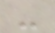-
